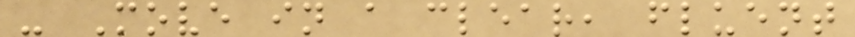- Move in a clear, fluent
